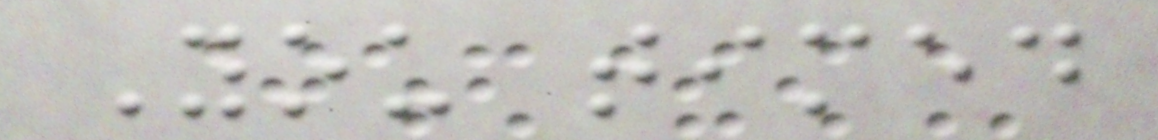You timed
